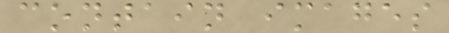contain images
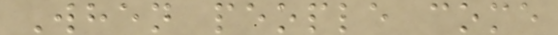When people come
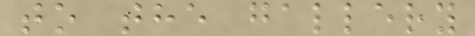to the gallery
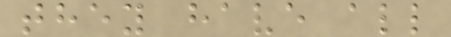they have all
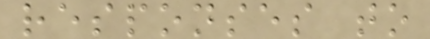responses to
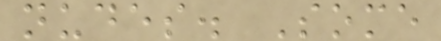nudes. Some
